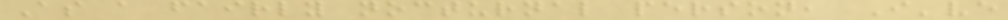As a fairly nocturnal person, I've
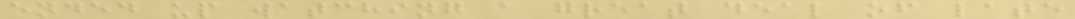ended up watching a great deal of late
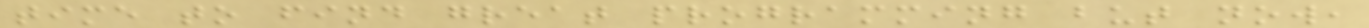time to find great programming but now,
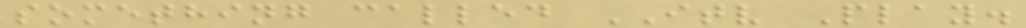something called ITV Play.
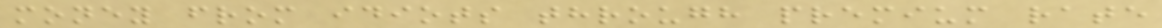money from idiots through premium rate
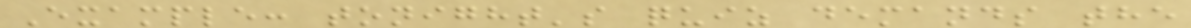Example: tonight's quiz demands the
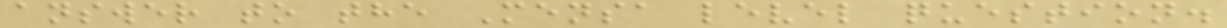answer to the Mensa level question.
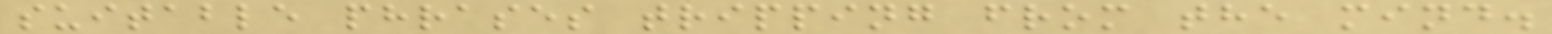suitable phrases tripping from the mind.
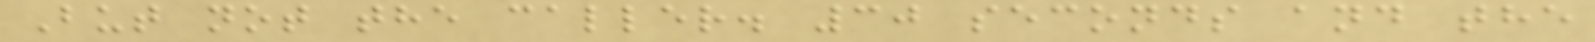But not the caller. 30 seconds and the
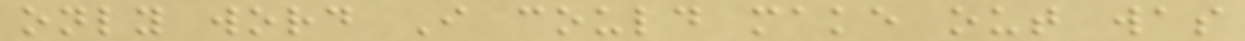only word I could make out was
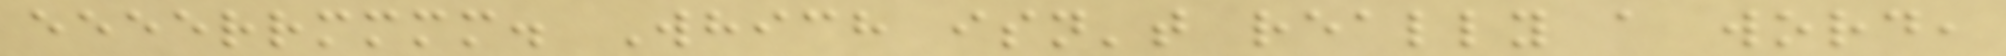eeeerrmmmm. Which isn't really a word,
